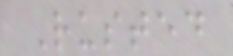Rusted
